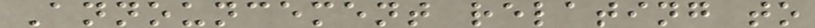Announcement relating to
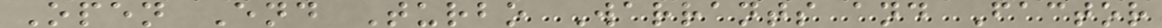Open End Turbo Warrants and Factor
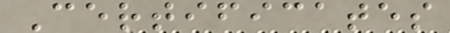Certificates
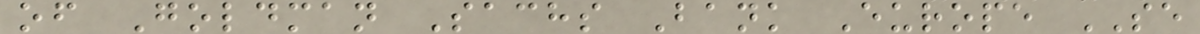of Goldman Sachs Bank Europe SE
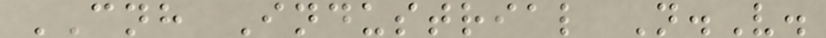CNH Industrial N.V.
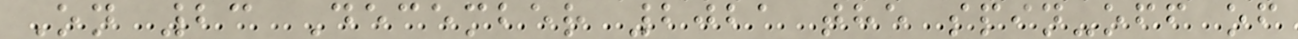On 23 December 2021 the spin-off of
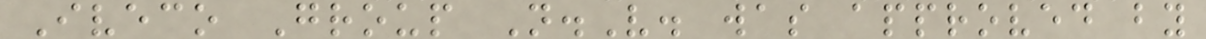Iveco Group N.V. was approved by
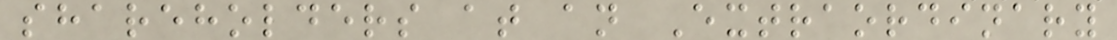shareholders at an Extraordinary
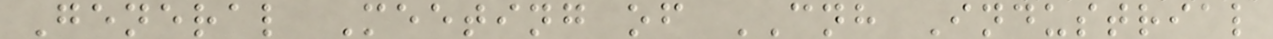General Meeting of CNH Industrial
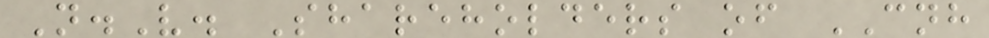N.V. Shareholders of CNH
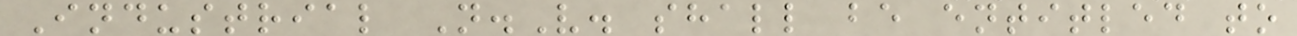Industrial N.V. shall be entitled to
